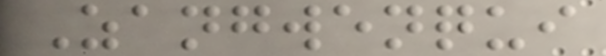Zangwenqui
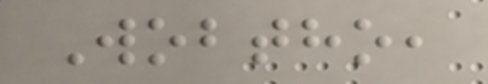Wobtho,
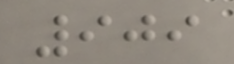909
